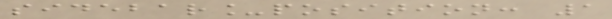sidebar_position: 1
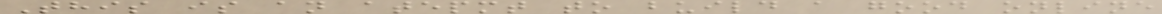This is an atepmt to build a good online
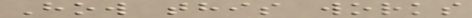How this works
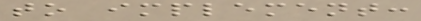to implement:
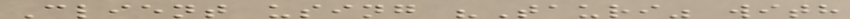Client using "Tauri" with
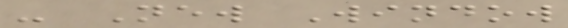- New Window
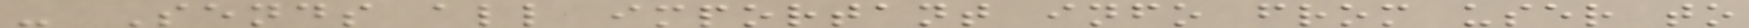- Sends all important info from user to
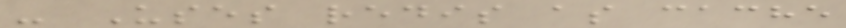- Uses redis as cache
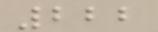222
